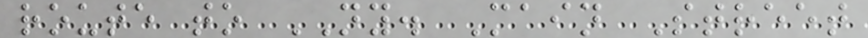route to NY. Main Street
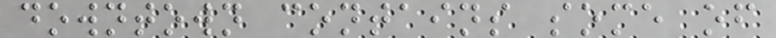downtown contains some of
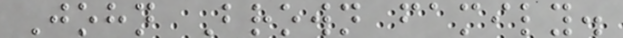John Brown family.
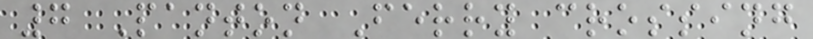7 Panton Ferry crossing
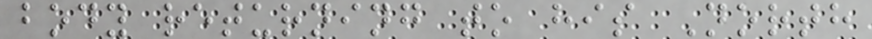body returning to his North
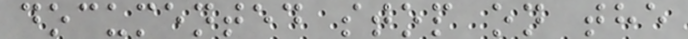documented stop on the
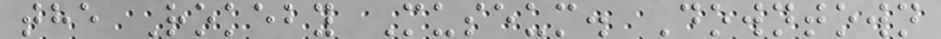the Rokeby Museum. Downtown
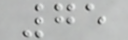75
